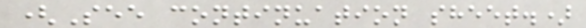(See continuation sheet.)
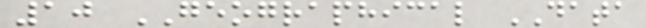10 GEOGRAPHICAL DATA
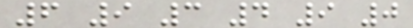6 9 3 4 9 0
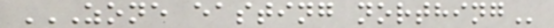ZONE EASTING NORTHING
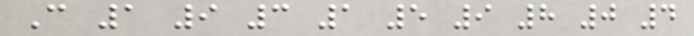C 1 9 3 1 5 9 8 0 4
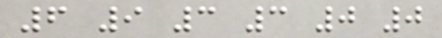6 9 3 3 0 0
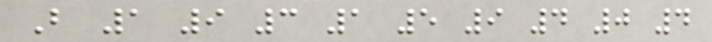B 1 9 3 1 5 9 4 0 4
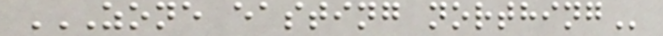ZONE EASTING NORTHING
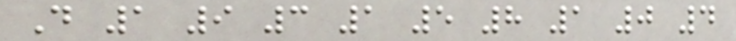D 1 9 3 1 5 8 1 0 4
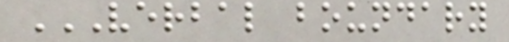VERBAL BOUNDARY
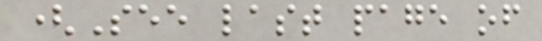(See last page of
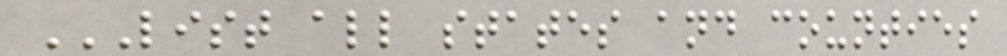LIST ALL STATES AND COUNTIES
